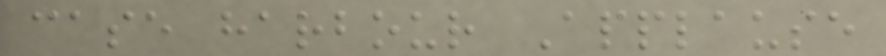case harbour Applause
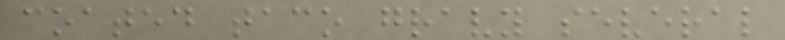coated taco gravy several
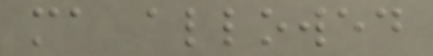ma allowed
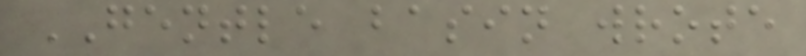GENTLE basin wrote
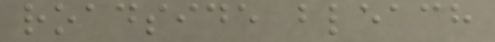roadside bleach
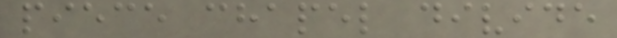piece chapel divide
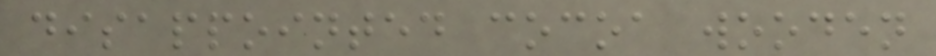disappointed cocoa wooden
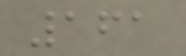161
